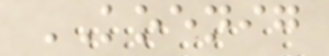KOENIG
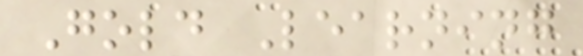Gold Learning
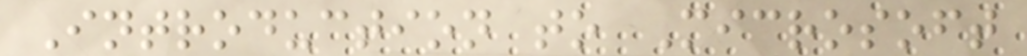Introduction to Microsoft
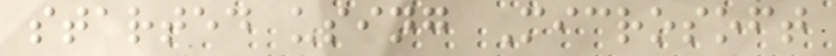started using Microsoft
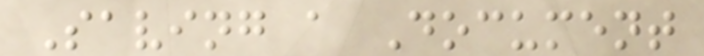Saving a Document
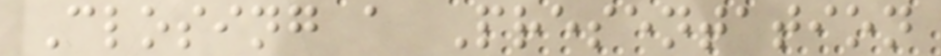Closing a Presentation
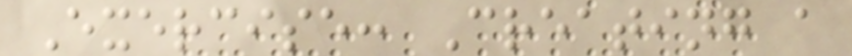Exercise: Creating a
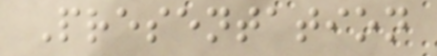Presentation
